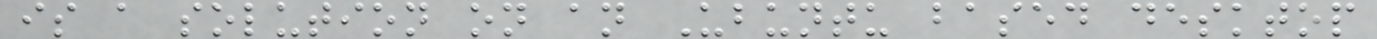is a solution on an Ubuntu based desktop
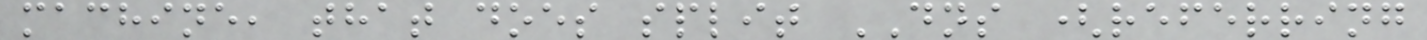machine, that does split DNS (referring
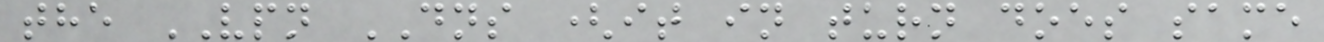the VPN DNS (it in turn does same
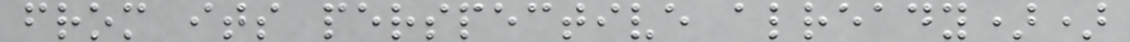from its perspective already))
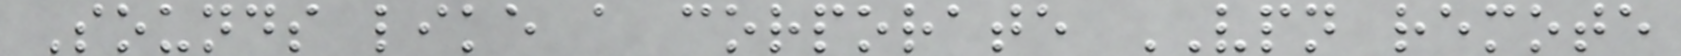Sounds like a corporate VPN remote
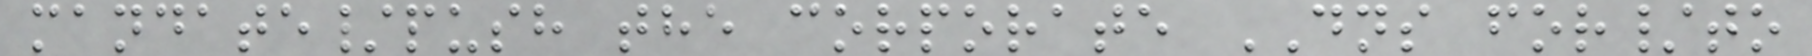mandate/push the corporate DNS for/to
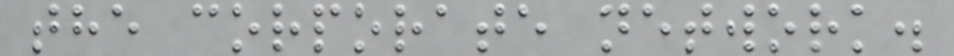the corporate network.
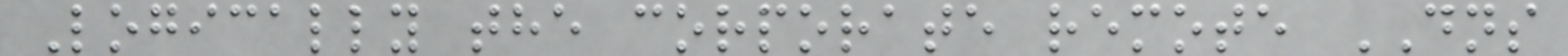Logically the corporate remote DNS
